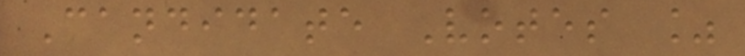Candidate Votes %
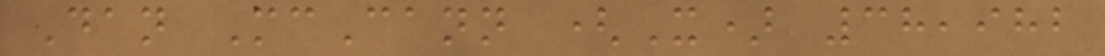Dan McCann (X) 38,982
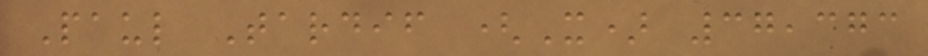Paul Tardif (X) 37,373
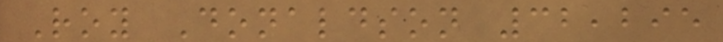Roy Donaldson 32,295
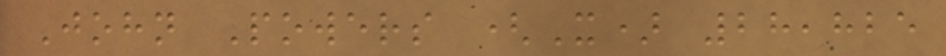John Powers (X) 28,825
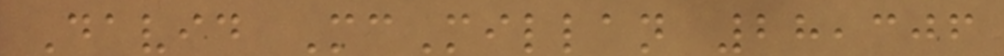David McMillan 28,306
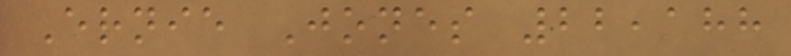Ernie Jones 22,188
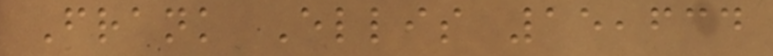Frank Ellis 15,634
